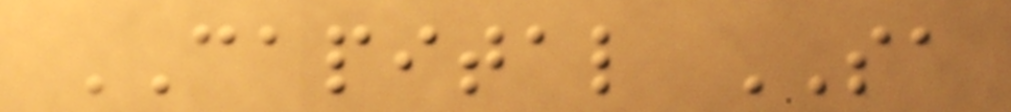CAPITAL SA
